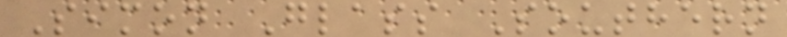Simon Glass Southern
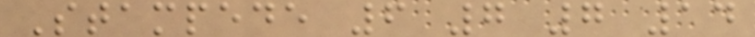Stampede 6 7 7 14
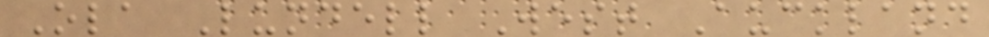Ola Lundell West Auckland
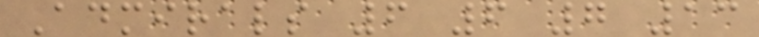Admirals 6 6 7 13
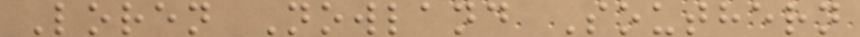Loren Nowland Southern
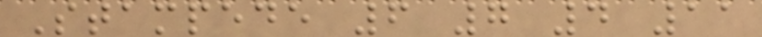Stampede 6 7 4 11
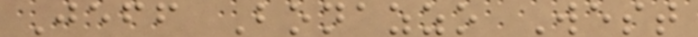Jeff Bonazzo West
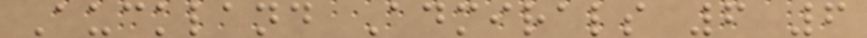Auckland Admirals 6 6
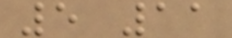5 11
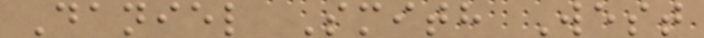Daniel Smith West
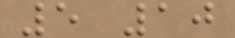5 10
